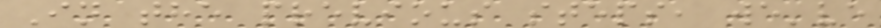In the previous steps, we've
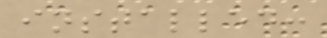installed:
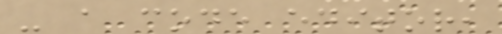- a code editor,
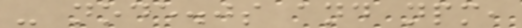- node.js and npm,
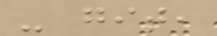- git,
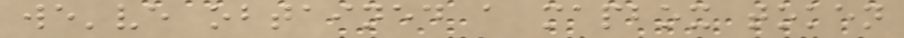we've obtained a mapbox token
